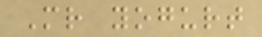Mr yogurt
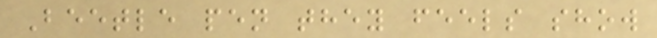Beetle pen they feels show
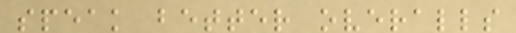speak better overalls
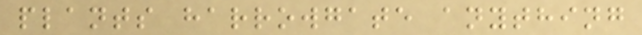plants harrowgate anything
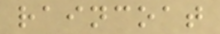raincoat
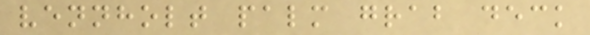vennholt palm grab deck
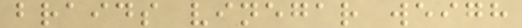braids vinegar weigh
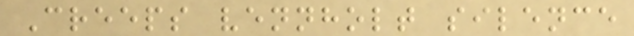Creeps vennholt silence
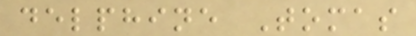delphine Tomas
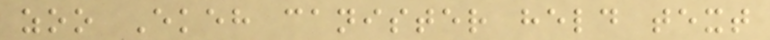zoo Ekeh canister held text
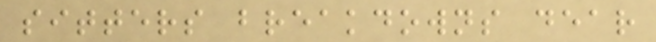sitters breakdowns dear
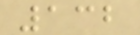132
